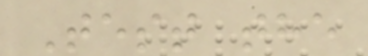Test the
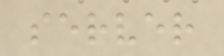server
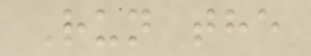Run the
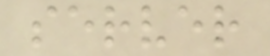server
